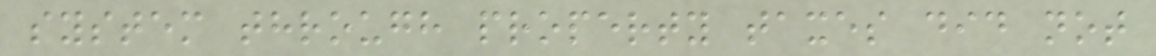system through property taxes did not
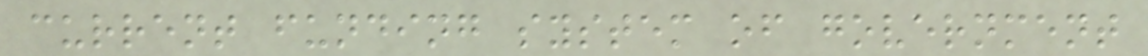current funding system of government
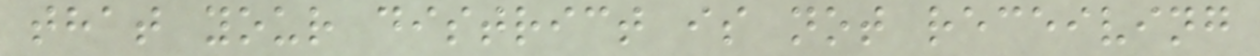that your district is not receiving
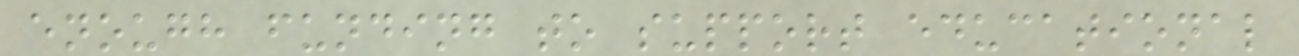enough funding to support educational
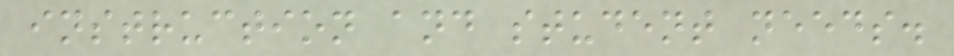instruction and student needs.
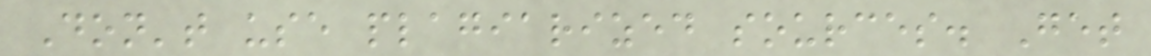Don't use plagiarized sources. Get
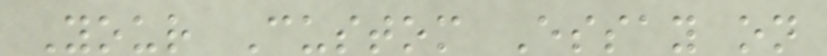Your Custom Essay on
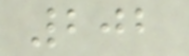202
